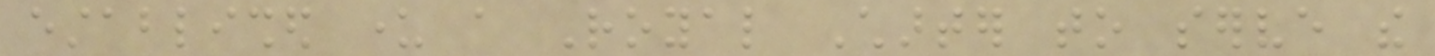established under a Royal Charter to serve the
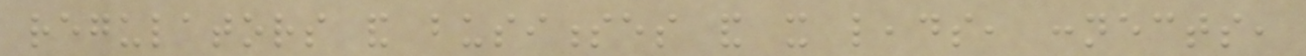regulators and businesses and it leads, connects,
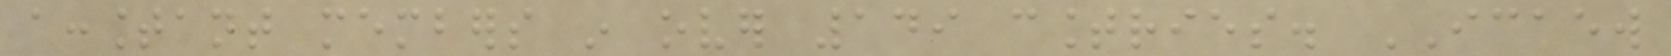accountant members in over 149 countries. ICAEW
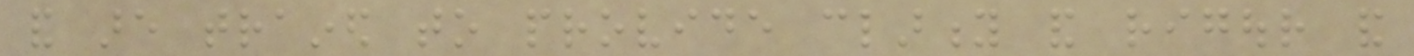and are trained to provide clarity and rigour and
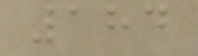184
